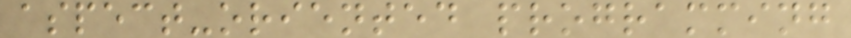aspect-oriented programming
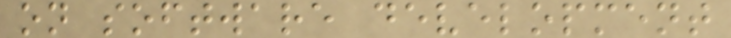on software development
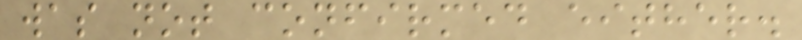was not confirmed either.
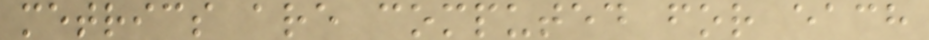metrics are computed for each
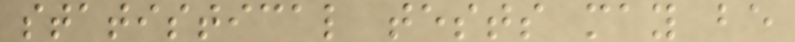statistical tests may be
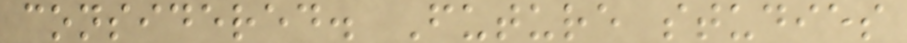considered. Future studies
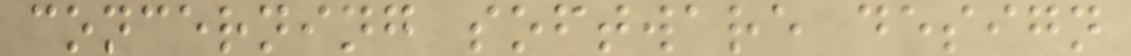concerning software design
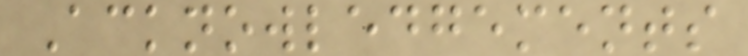Acknowledgements
